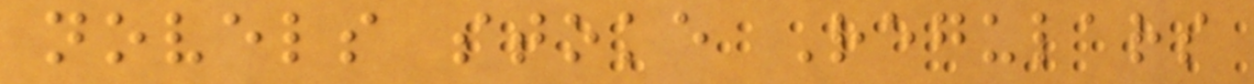novels stoke Regulars
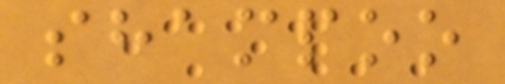shampoo
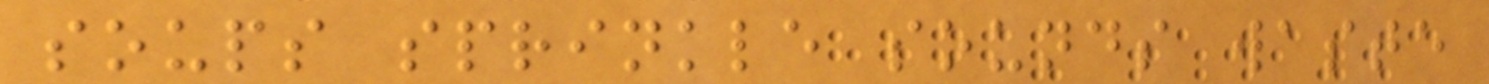soups sprinkle sounds waste
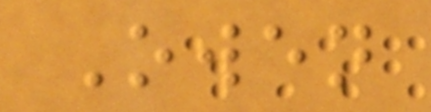Owen
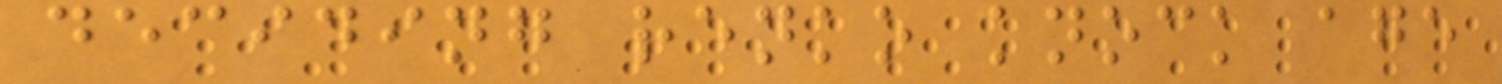deciding renko knock age
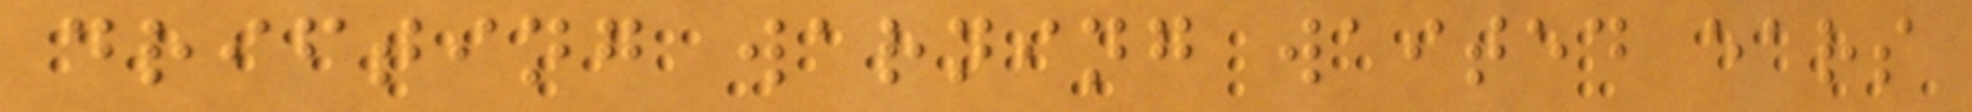drifting warning waited ears
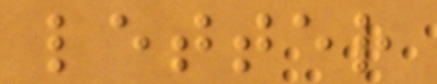letter
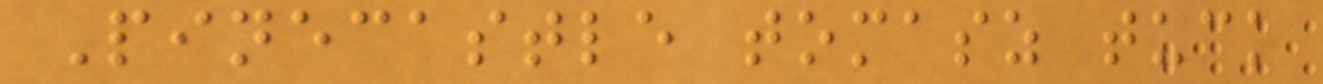Pinecastle tomasz tuck
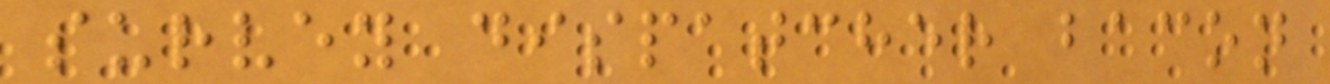survey dispatcher bacon
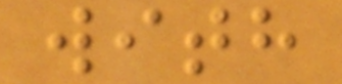with
